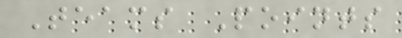Teams Points
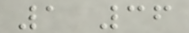1 36
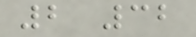2 32
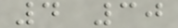4 30
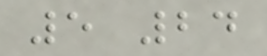5 24
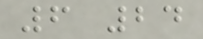6 24
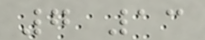7 13
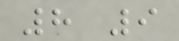8 9
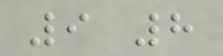9 8
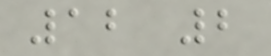12 2
